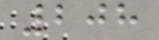208
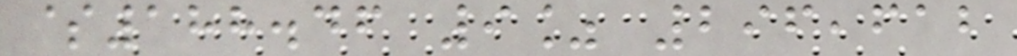$188.46 9% 296,612
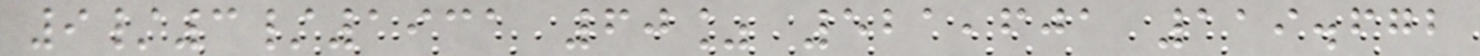9/3/1931 60% 521,601 119.672
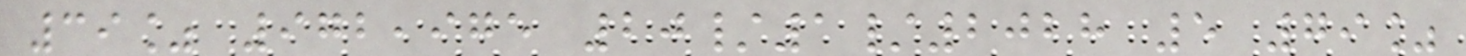39% 972,975 20/1/2028 5 79%
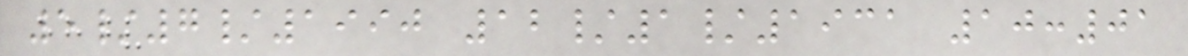5/7/1990 12/1/1931 10:01
